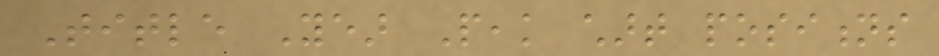Title Year Peak chart positions
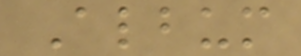Album
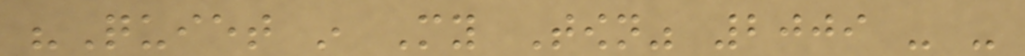"Quiet in My Town" 2009 - -
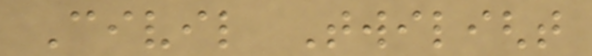Civil Twilight
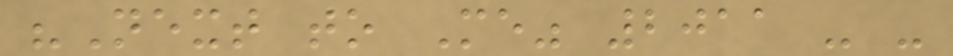"Next to Me" 2011 - -
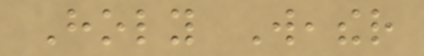Holy Weather
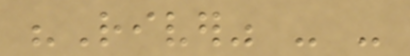"River" - -
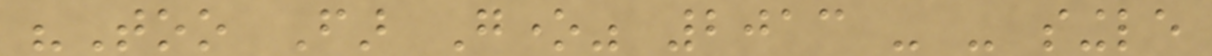"Too Far Gone" 2013 - - single
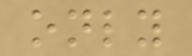only
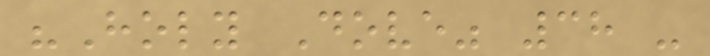"Holy Dove" 38 -
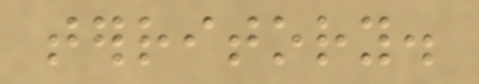territory.
